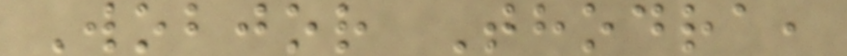Wobjor Thodra,
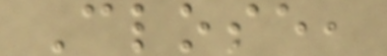Close,
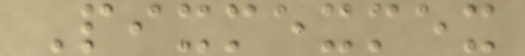Pixmexmex
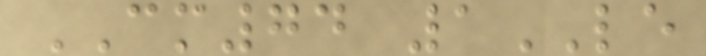CM74 1LE
